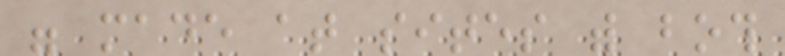were made at sites with both
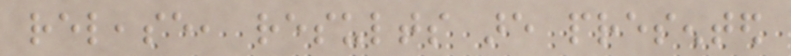release, results are presented
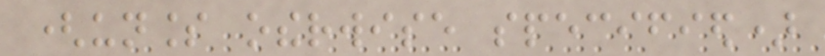(unless otherwise specified)
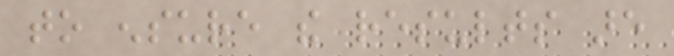to ensure the results are
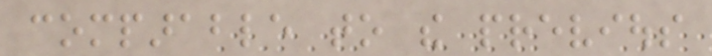comparable to the previous
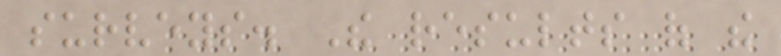surveys. The results of the
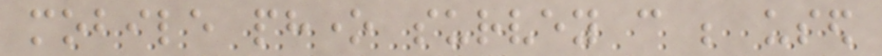mobile phone survey can be used
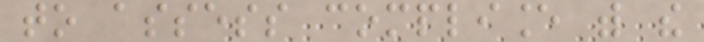to assess compliance with the
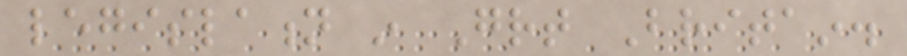legislation in Great Britain.
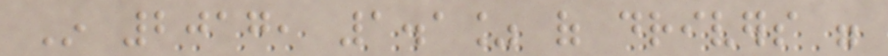In 2017, 1.1% of drivers were
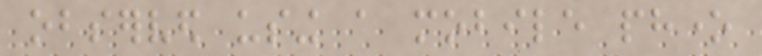observed using a mobile phone
